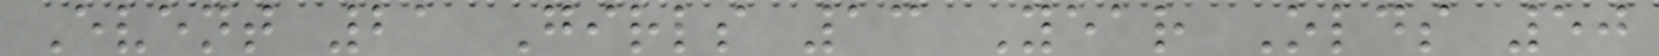Event 21 Girls 13 Year Olds 50
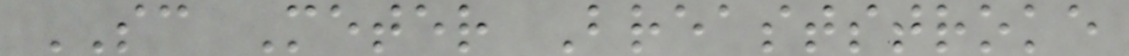SC Meter Breaststroke
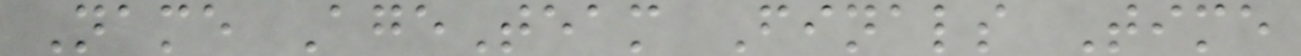Name AgeTeam Finals Time
